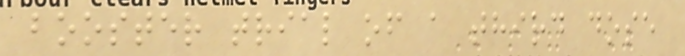booster trial of a third dose
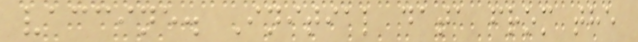vaccine. Initial data from the
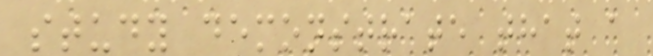study demonstrate that a
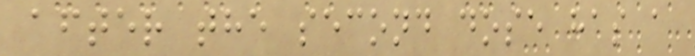after the second dose has a
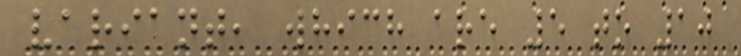variant, which are 5 to 10
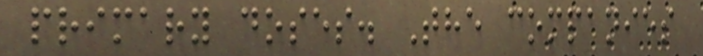primary doses. The companies
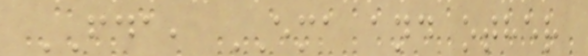FDA, EMA and other
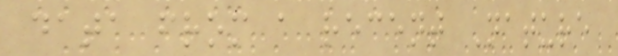data from a recent Nature
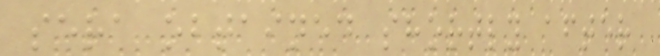sera obtained shortly after
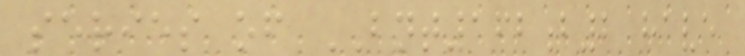series of BNT162b2 have
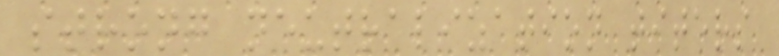strong neutralization titers
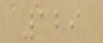129
